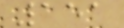151
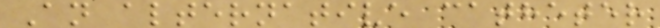An alternative catheter
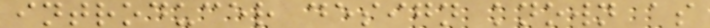introducer design known as
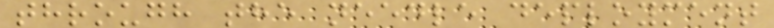through the needle deployment
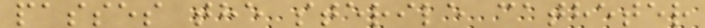passes the sterile catheter
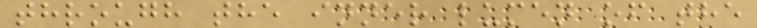through the inner lumen of the
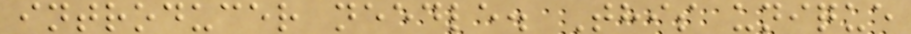introducer needle. This unique
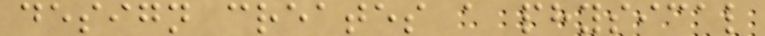design creates a physical
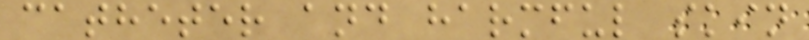catheter and harmful skin
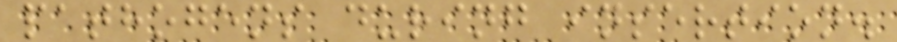pathogens during insertion.
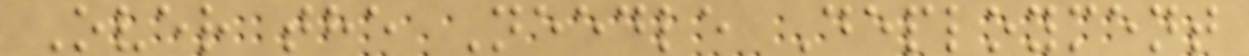Over the Needle Deployment
